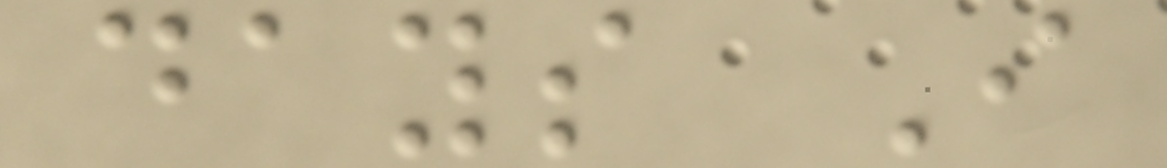days I
